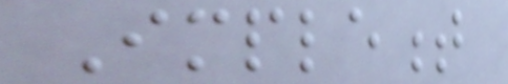Implement
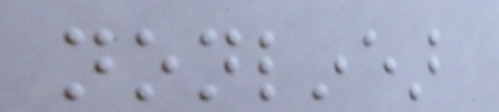nonlinear
